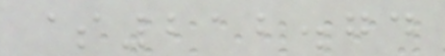$212.74
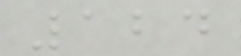124
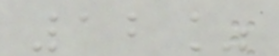12%
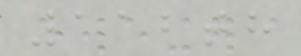112th
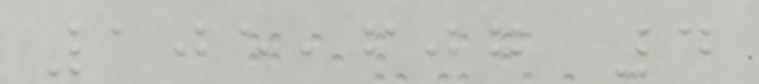105,607 4
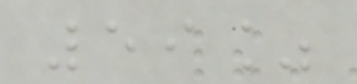59%
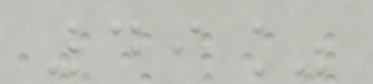49%
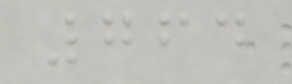764
